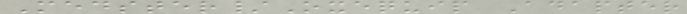Medster/Oxequip Adapter
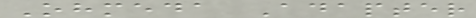Ohmeda Adapter
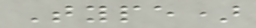Type)
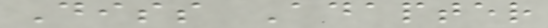Diss Adapter
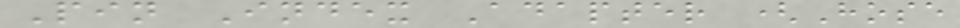Pin Index Adapter (Hose
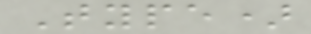Type)
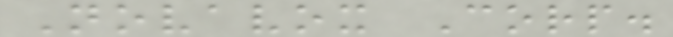Novavox Corp.
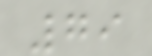79
